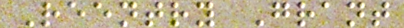Reentry Grant
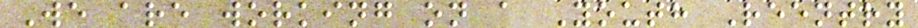We are working on a Youth Reentry
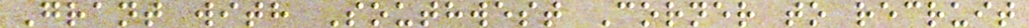Grant with Southwest Corner to recruit
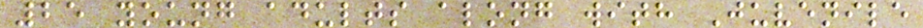25 young adults along with Juvenile
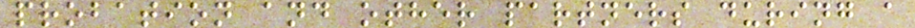probation and other partners during a
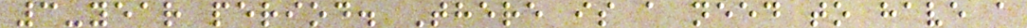3-year period. There is a need to have a
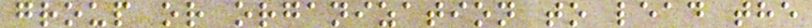group or organization to lead the
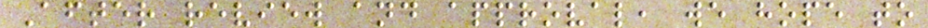After review and approval, we hope to
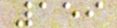159
